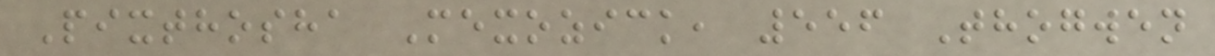Pixthosha Mexozick, 556 Thogwen
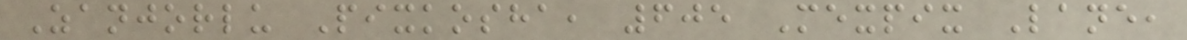Zanjorlu Pixkosha, 605 Mexpix Lane,
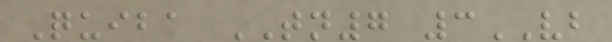Quiba TN7 3VB
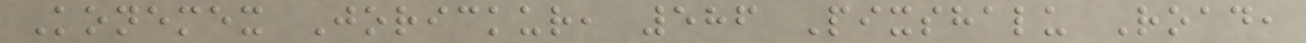Konemex Jorickur, 586 Pixshalu Road,
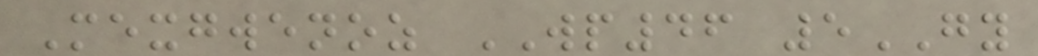Mexgwenoz WP46 5GY
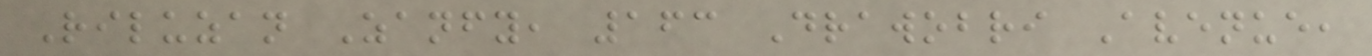Riluzan Zanfy, 163 Drawobri Avenue,
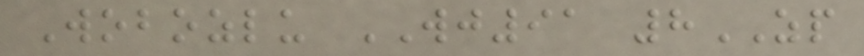Wobozlu WJ91 8ZP
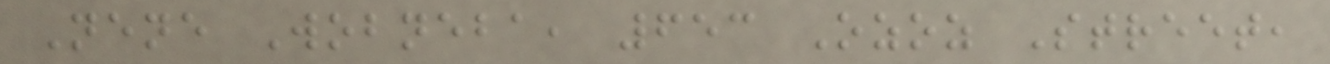Nene Wobneba, 653 Ozoz Street,
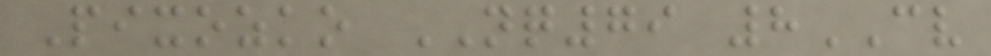Pixozko NQ79 8CV
